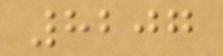8207
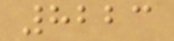8223
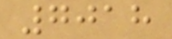7018
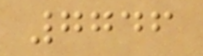7746
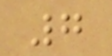7
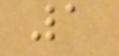1
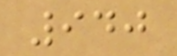940
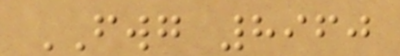FWG 8960
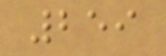259
